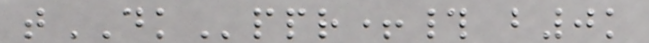tDKppr+# b0k
